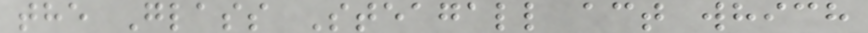the Glass Steagall act which
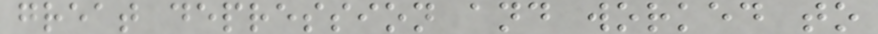great depression and worked to
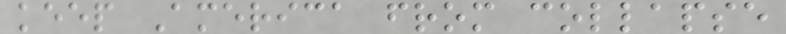keep America from collapse
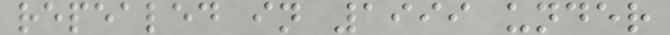repealed in 1999 under
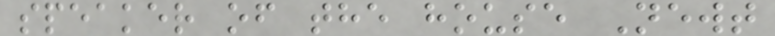speaker of the house Newt
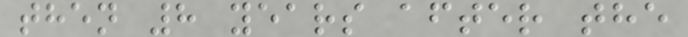then 8 years after the
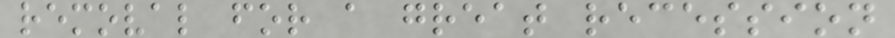removal for a great recession
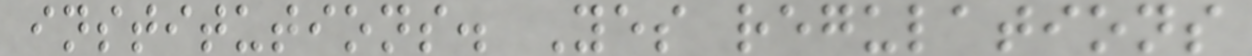institutions. Yes regulations
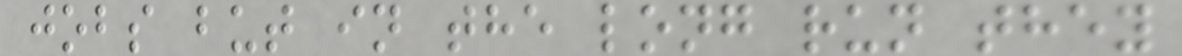jobs but in the long run they
